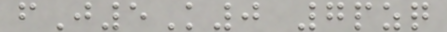fJ5K0 7pzq
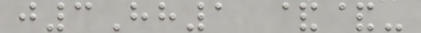j3Hh1 &&-
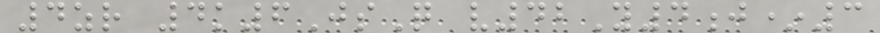4zr 4k6JsQ v42Y4j*3
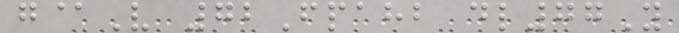g@V 72Fpahb dl77Y
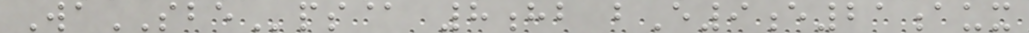WaSBEps@ 8hb bE9e21aux
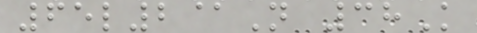65l2@N 38K
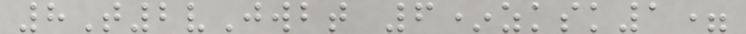8T2vJwbt 6*zksk1=
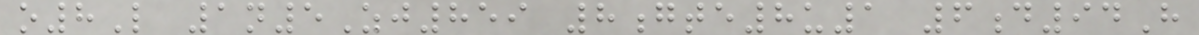o8L 1n5Zj859 8gte8u1 6d94H
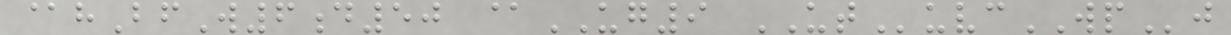@hBfW6d50 @UG9 UTuvcWPj
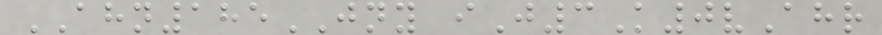AHN185JNY iJ3K0vAhr
